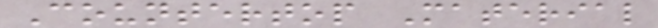Countertop Material
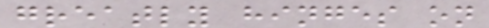greatly hinges on
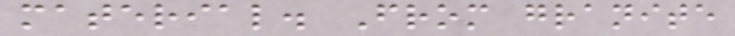material. From granite
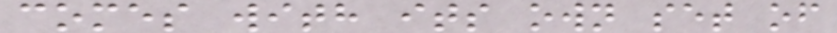comes with its own set of
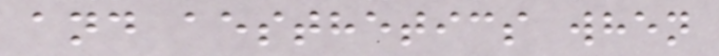and aesthetics when
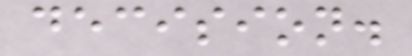decision.
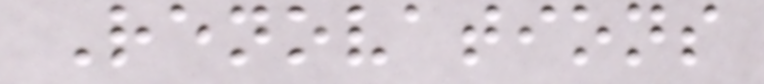Renovations
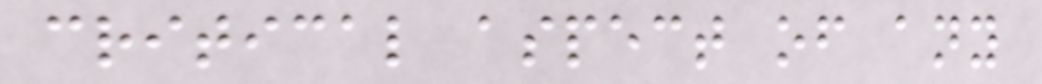critical aspect of any
